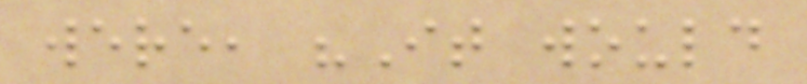were, "It would
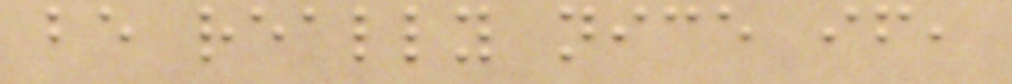be really nice if,
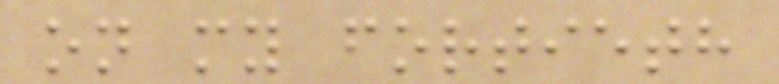on my fortieth
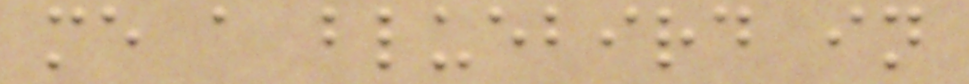me a bluebird in
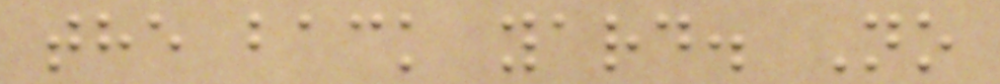the back yard. No
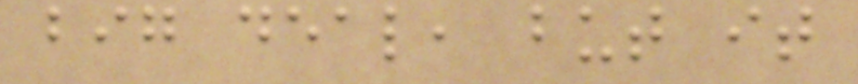big deal, but it
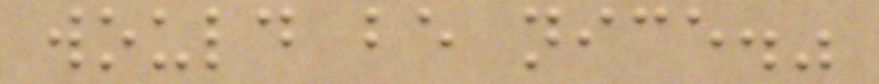would be nice."
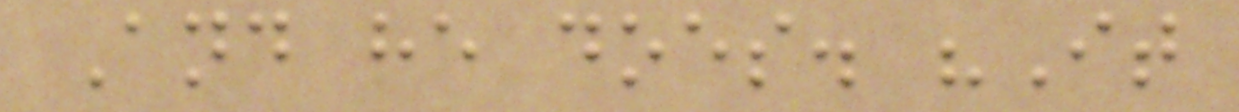And he does. "It
